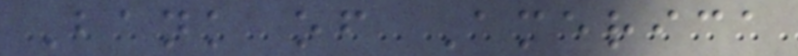Bank of America
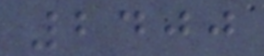2400
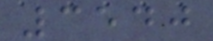3540
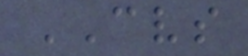CVS
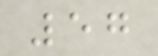57
